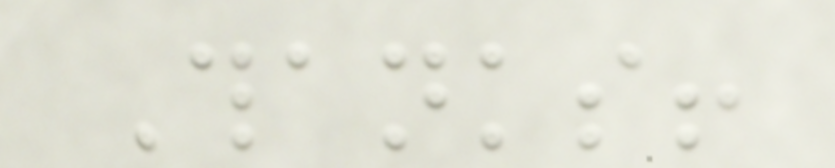Thanks!
